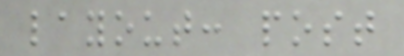layout: post
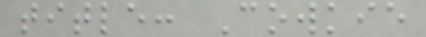title: Cowkie
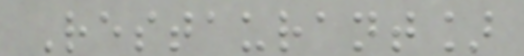Restaurant]
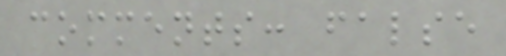comments: false
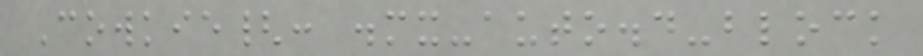Cowkie{: .mx-auto.d-block
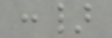:}
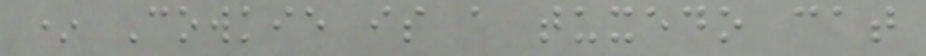* Cowkie is a tuxedo cat
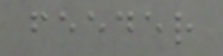feeder
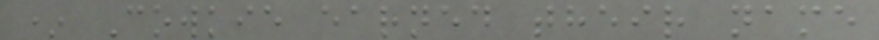* Cowkie earned their name
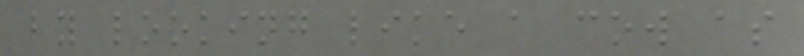by looking like a cow as
